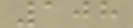108
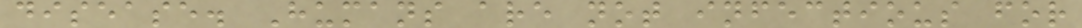disease. Humans are not infectious for
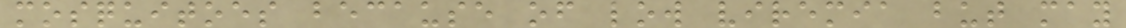mosquitoes because of low viremia but may
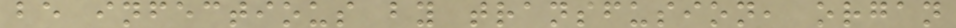be infectious by transfusion, organ
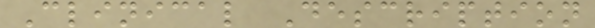Clinical Description
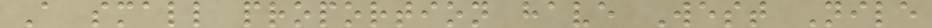A small proportion have West Nile
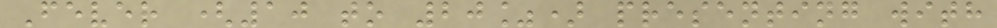Fever (10 to 20%) presenting with
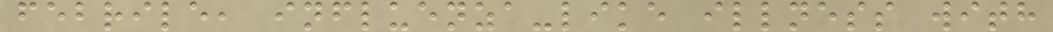febrile, influenza-like illness with
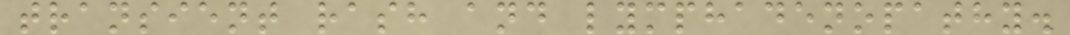transient rash and lymphadenopathy.
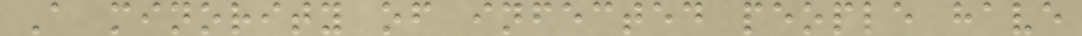A minority of infected people have
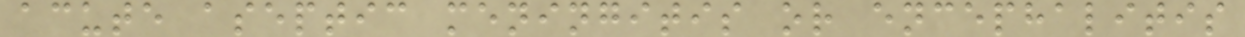acute aseptic meningitis or encephalitis
